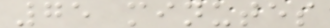75 minutes
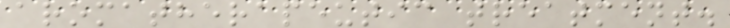aromatherapeutic treatment.
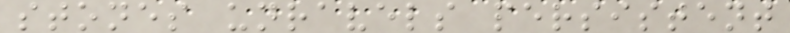stones unravels persistent
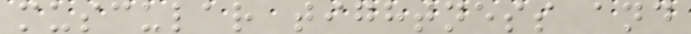muscular tightness and
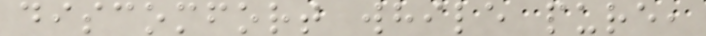discomfort while pure,
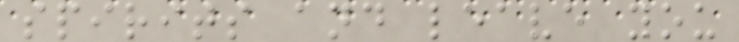spirits and leave you
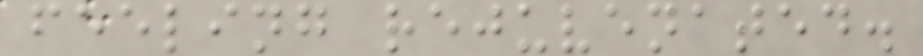feeling rejuvenated.
